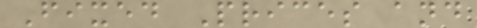Fixed Prices and
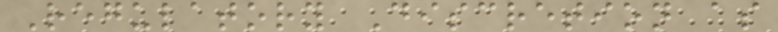Regulatory Discretion as
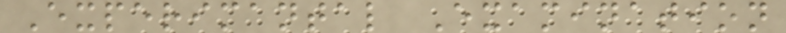Experimantal Examination
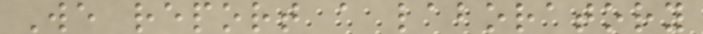We report a laboratory
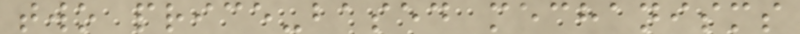two price-based mechanisms
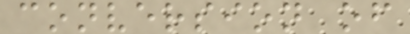conversion of
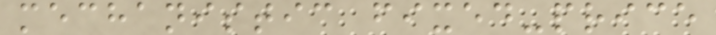mechanistic fixed-price
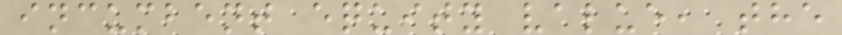incumbent equity value, the
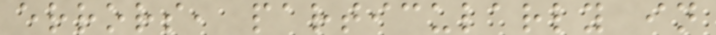errors, particularly in
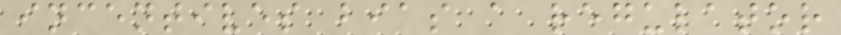incentives bias a regulator
